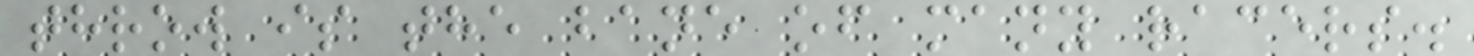throw is the bane of many racers.
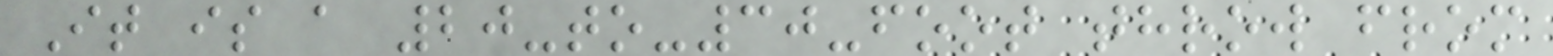It is a 20-to-30-foot throw from
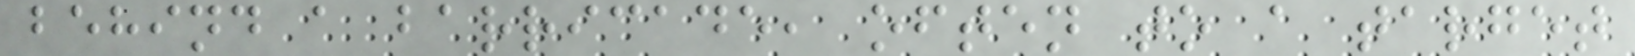behind a barricade, often to a target
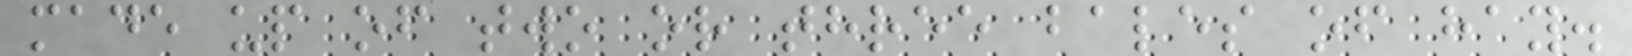made up of two or three bales of hay.
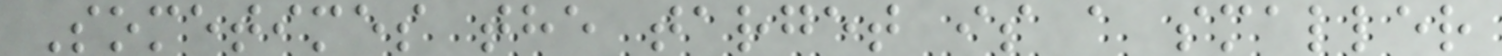Sometimes the target is a smaller
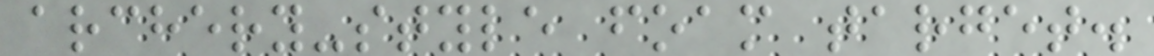archery-style foam target.
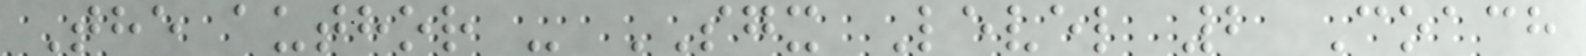The author - SGX Level 2 Coach
